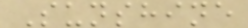Sunshine
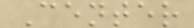Center
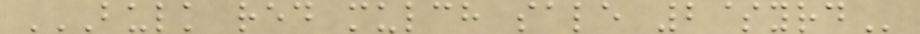BULK RED MULCH SALE 2$YRD
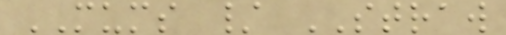MUMS / STRAW
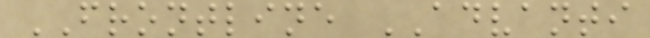FRONTLINE ADVANTI
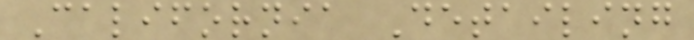California Detailing
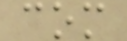com
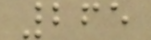265
